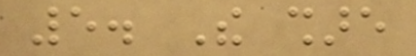5. The share
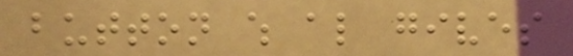button which also gives
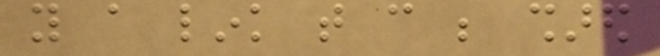you a link that can be shared
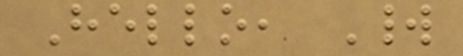Hello, World
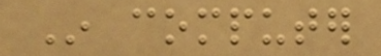In computer
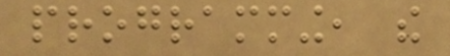programming, the
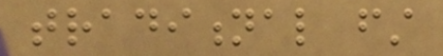traditional first
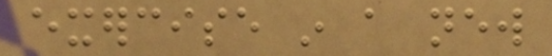exercise in a new
